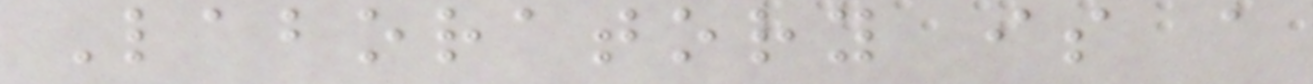Laboratory is a
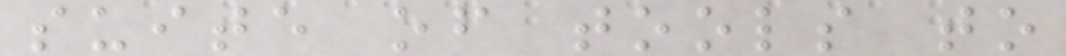suite of tools to
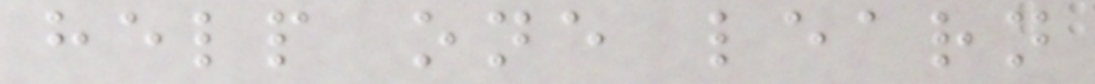help one learn
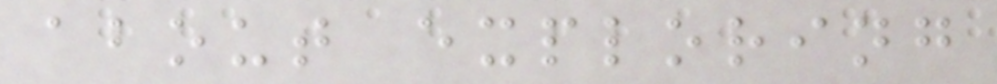about exploring
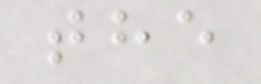the
